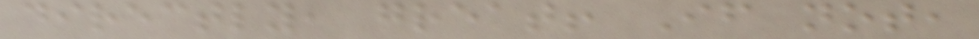directly, great! If not,
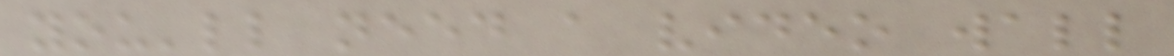you'll need a video wall
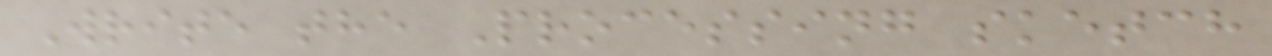Write the Processing sketch
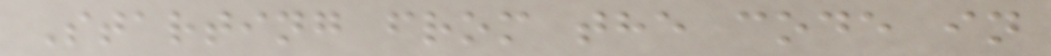Starting from the code in
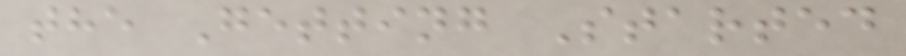the Getting Started
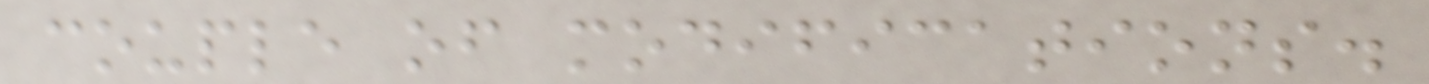couple of modifications.
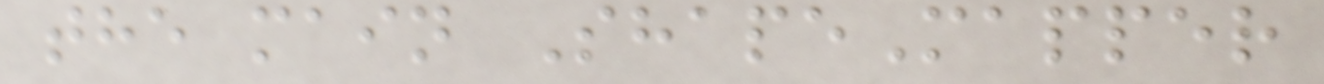the main ShapeMapper
